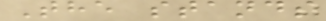The stands
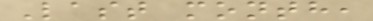Last month,
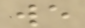we
